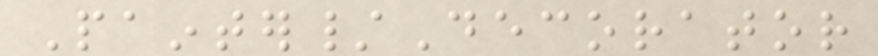Painter/Decorator
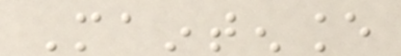Maintenance
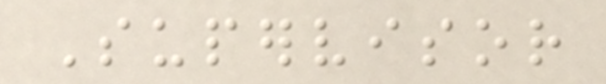Supervisor
